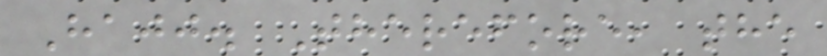Hajj. Therefore, the
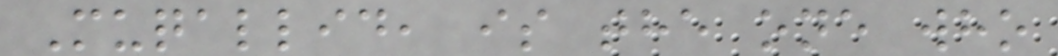Muqallid, is the one who
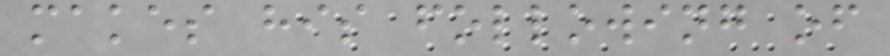makes his following of
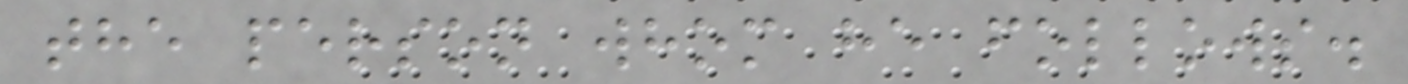the person whom he follows.
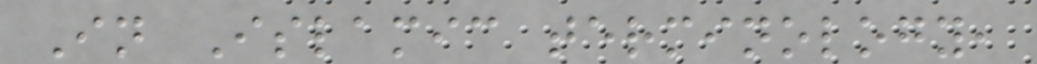In Islamic terminology,
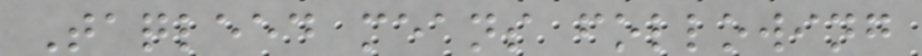Taqleed means following
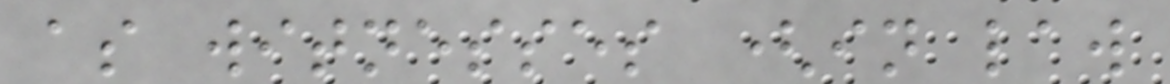as witnesses (in law
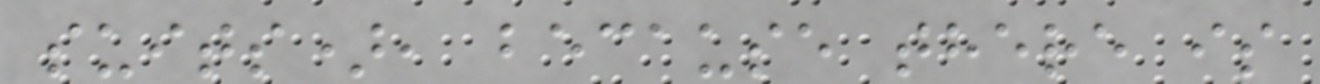suits), because there is
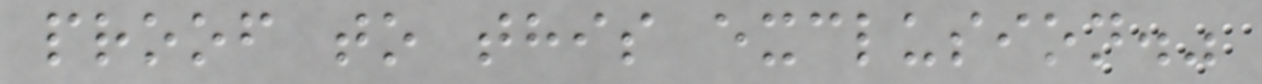proof to this exclusion."
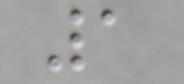1
